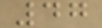47
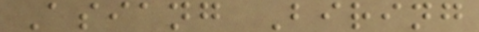Asiang Biring
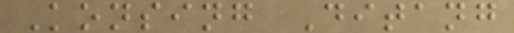Konsing Ditang
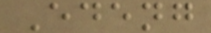Edeng
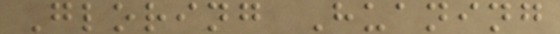Gloring Huaning
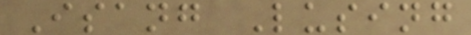Isang Lusing
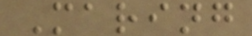Maring
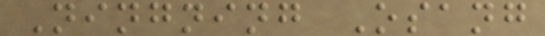Ningning Osang
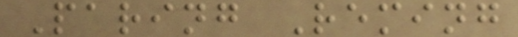Paring Reming
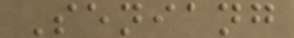Seniang
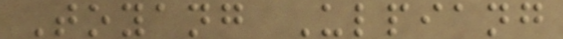Toyang Ulpiang
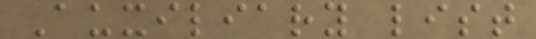Auxiliary list
